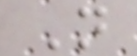N
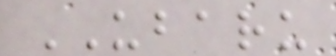UBARU
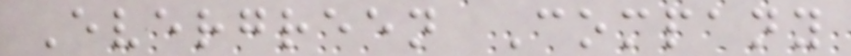Evergreen Company
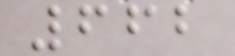662
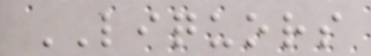LIQUORS
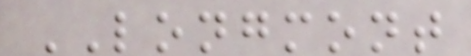LONGMONT
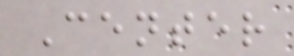Center
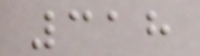318
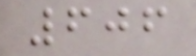606
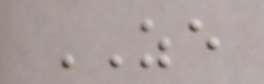ZE
